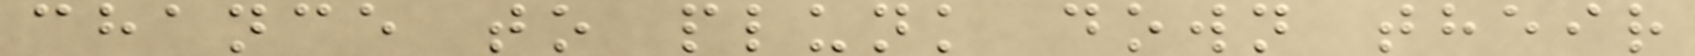chance to plunk down their
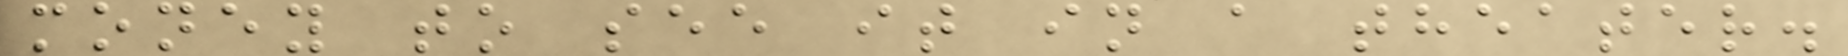money to see it in a theater.
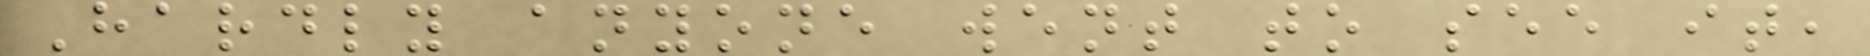Hardly anyone went to see it,
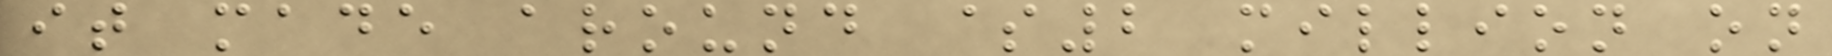it made around $2 million on
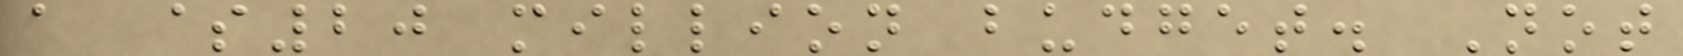a $20 million budget. Not
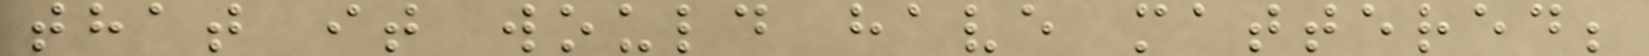that it would have mattered;
